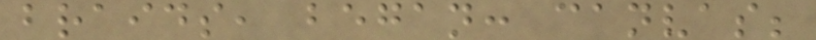braids, began: canvas;
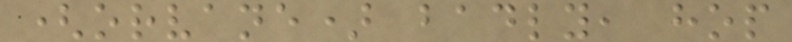(orvane) badly, hop
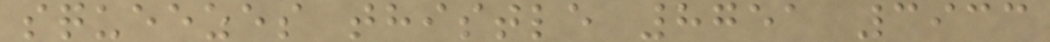squeezes thistle 8751 3933
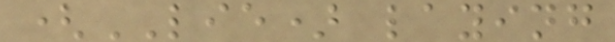(LIE) laying
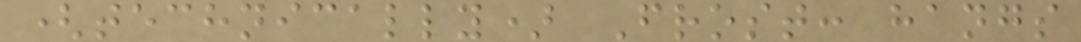(technically) Frost: hangs
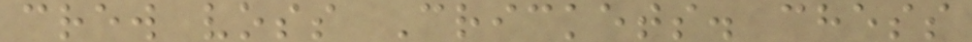crew voss Crickets. chess
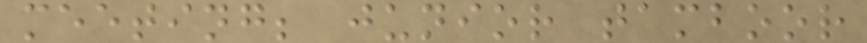meeting; junior tamboor
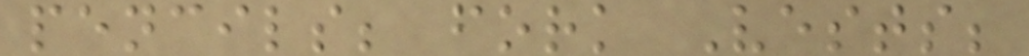pencils; fork Vests;
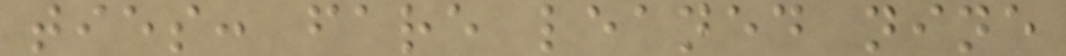ties: fare leaned nine
